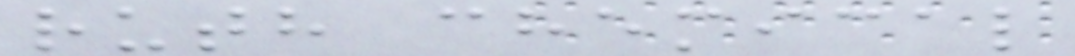ruth chemical
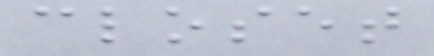closet
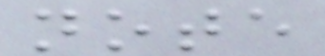note
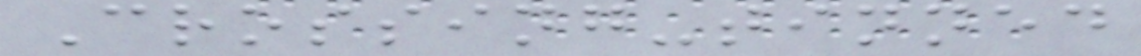Crossing-tinned
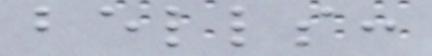bells:
